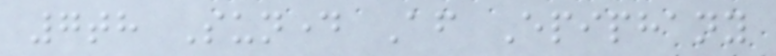7th Sunday After Epiphany
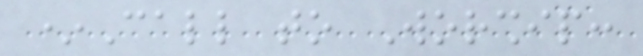*Call to Worship:
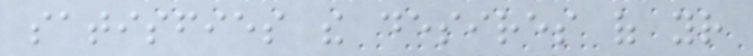satisfies the desires of your
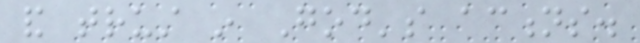and trust in God's actions.
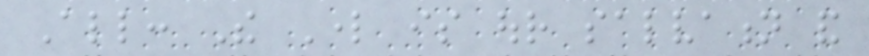All: The Lord is our salvation and
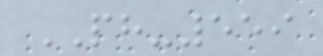PH-559
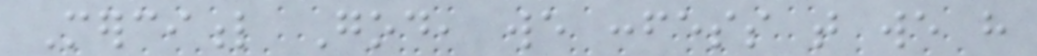Merciful God, we confess that we have
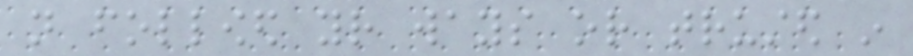not followed your ways or trusted in
